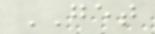GET
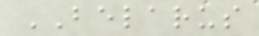BELARUS
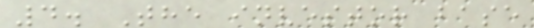4. The investor base
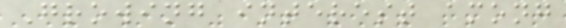Growing interest among
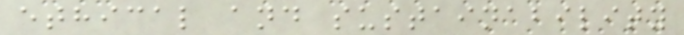ethical and sustainability
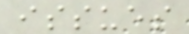issues
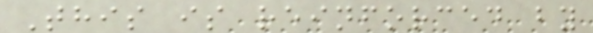This is reinforced by
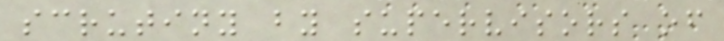scrutiny by supervisors of
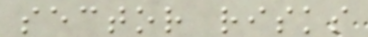sector risks
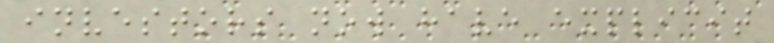investors now have explicit
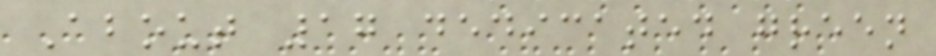About 17 dedicated green
